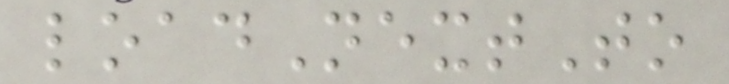loadNextTo
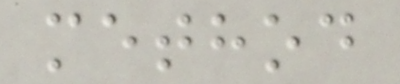method
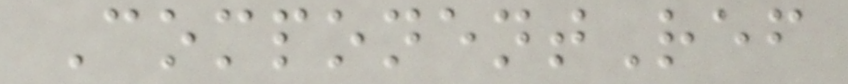ComponentRef
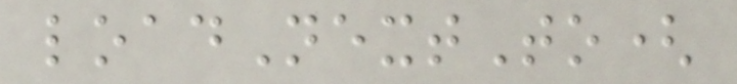loadNextTo(
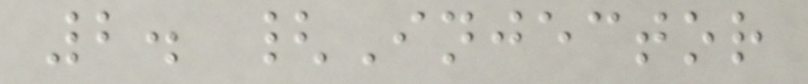2. {Injector
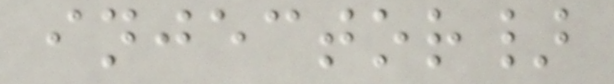injector}
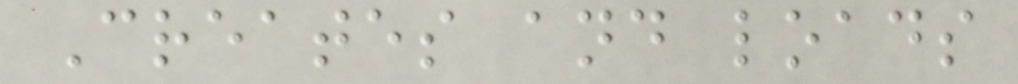Creates and loads
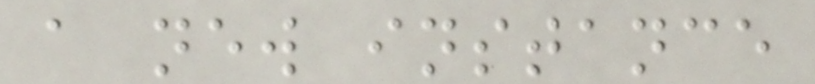a new instance
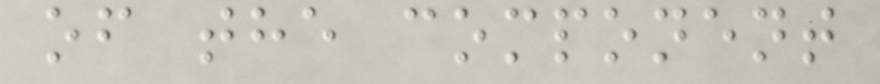of the component
